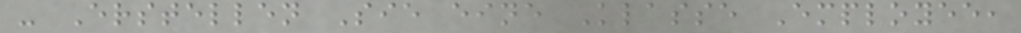- Erstellen Sie eine Klasse Employee,
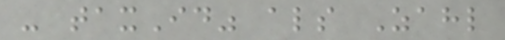- taxId" als Zahl
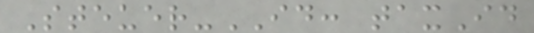Steuer-ID: taxId
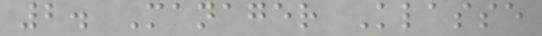2. Manager Klasse
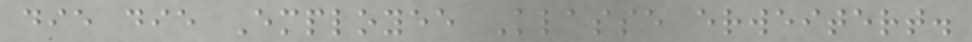die die Employee Klasse erweitert.
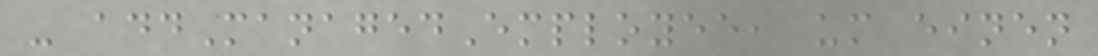- addManagedEmployee, um einen
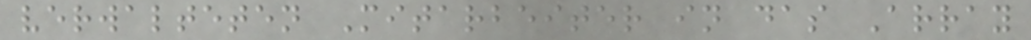verwalteten Mitarbeiter in das Array
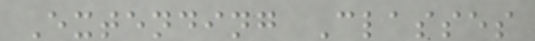Extending Classes
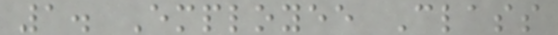1. Employee Class
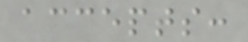accepts:
